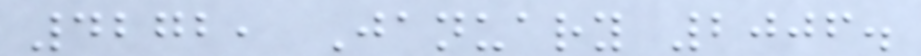4272, January 2006.
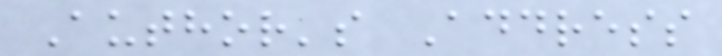Author's Address
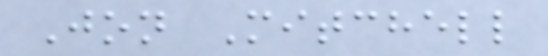Jon Mitchell
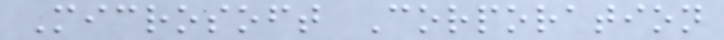Microsoft Corporation
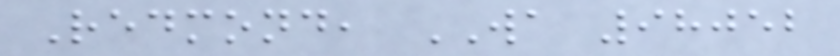Redmond, WA 98052
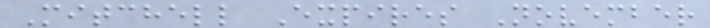Mitchell Expires November
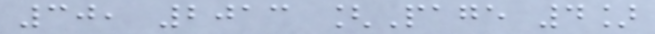30, 2013 [Page 4]
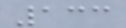133
